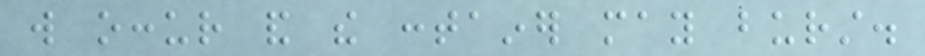will occur and the container may burst.
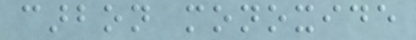carbon monoxide
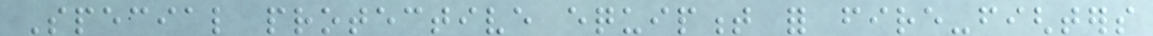Special protective equipment for fire-fighters
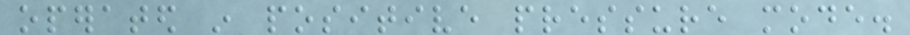operated in positive pressure mode.
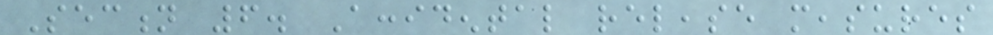Section 6. Accidental release measures
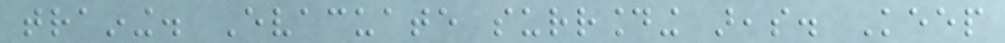training. Evacuate surrounding areas. Keep
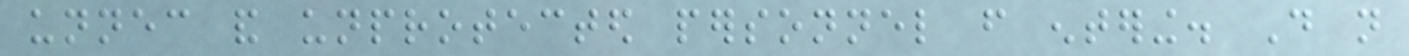unnecessary and unprotected personnel from entering. Do not
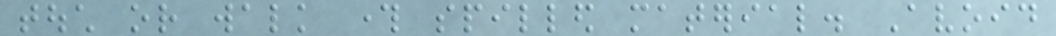touch or walk through spilled material. Avoid
